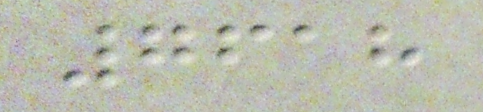7618
